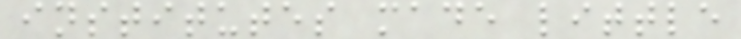institutes made little
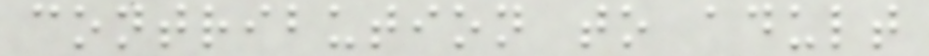contribution to adult
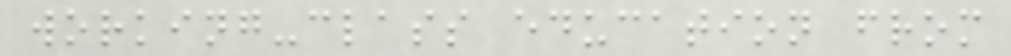working-class education from
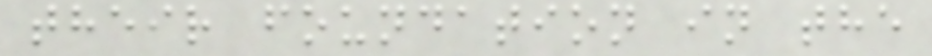their foundation in the
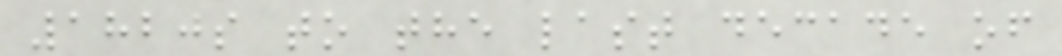1820s to the last decade of
